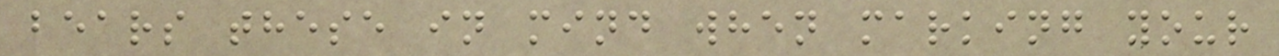bears these in mind when marking your
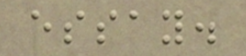essay.
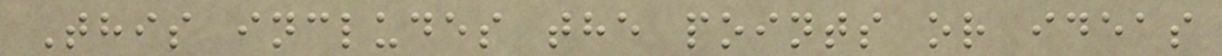This includes the points or ideas
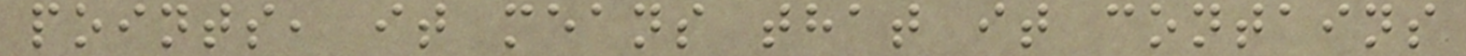points, it means that it contains
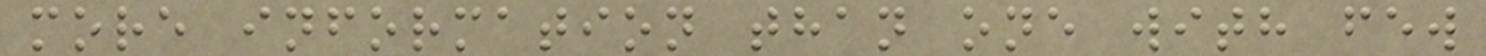more information than one with few
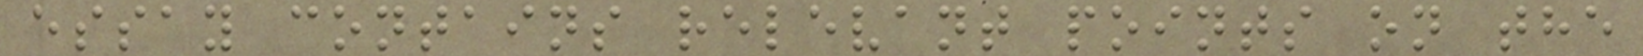essay contains relevant points on the
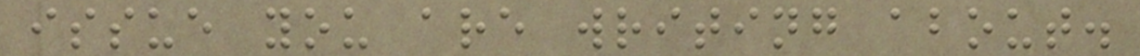issue you are writing about.
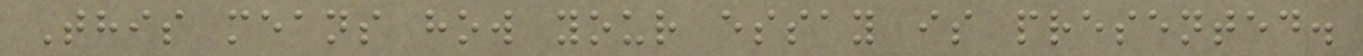This means how your essay is presented.
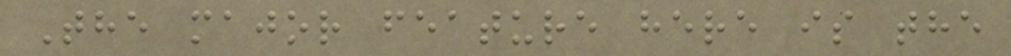The major feature here is the
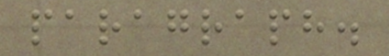paragraph.
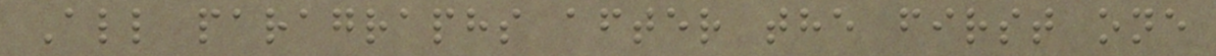All paragraphs after the first one
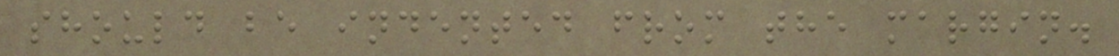should be indented from the margin.
